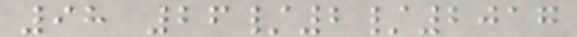98 26/2/2017
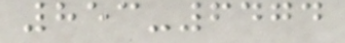853-6474
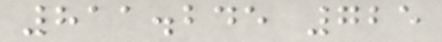811.245 725
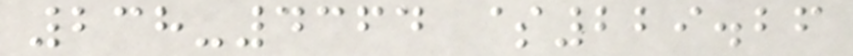238-4364 $229.26
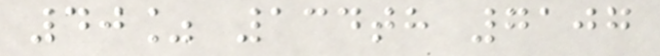40% 134th 7107
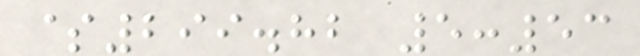$299.82 5:53
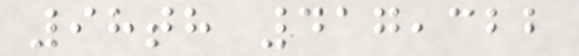98th 417,322
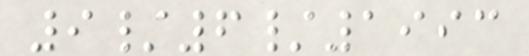9/6/1993
